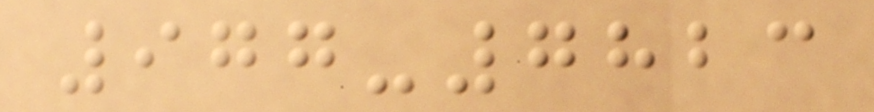977-7823
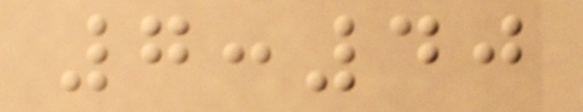7:40
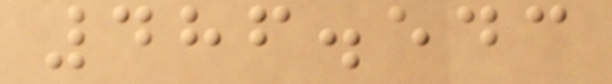486.543
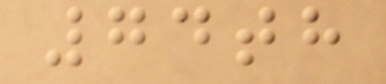74th
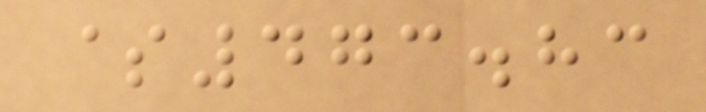$473.83
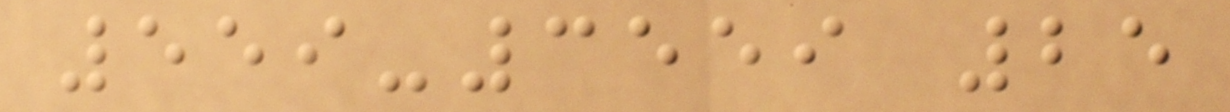559-3559 25
